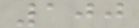100
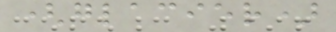(glacier)
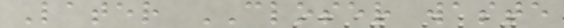Later CLOSER waste
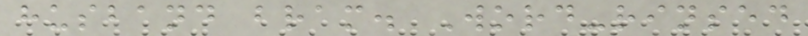husband bram. Word-rinsed
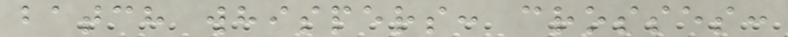batch whispers: crosses:
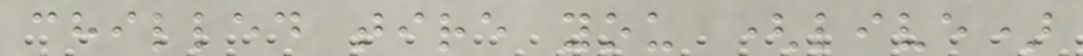chilled tire you (live)
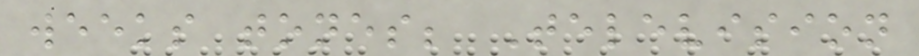weeks tones; Television
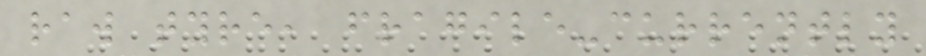raw tyre, fragile-currently
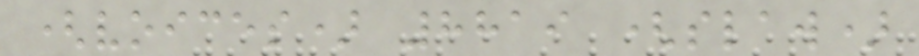(voices) 8819 (slaw)
